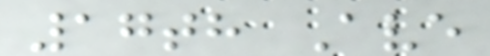17th Ave
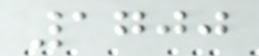1700
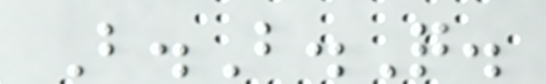B.B.Q.
